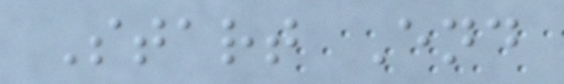Start End
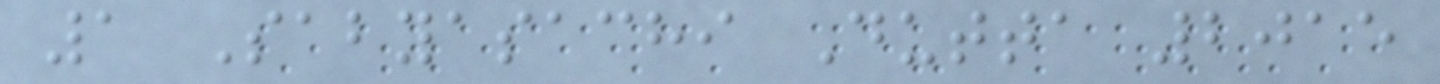1 Sabyasachi Dutta 2015
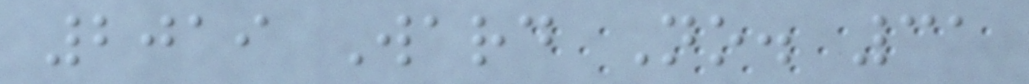2019 Ward No. 31
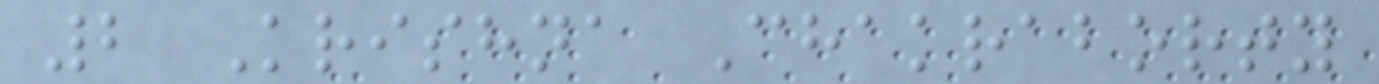2 Krishna Chakraborty
